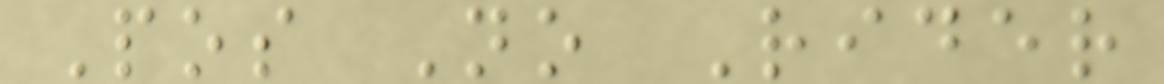Pos No Rider
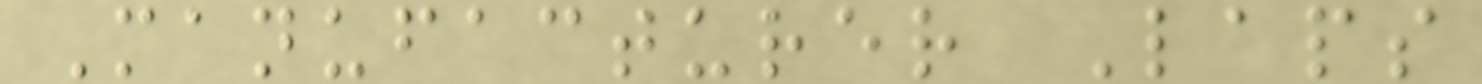Manufacturer Laps
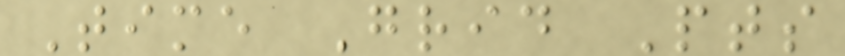Time Grid Pts
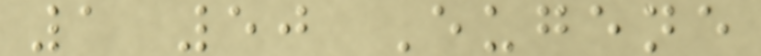1 50 Eugene
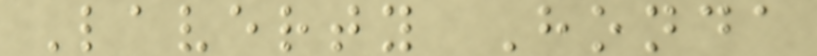Laverty Honda
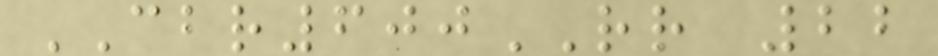CBR600RR 22
